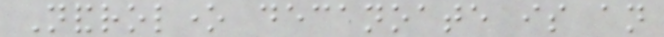Nandrolone decanoate is an
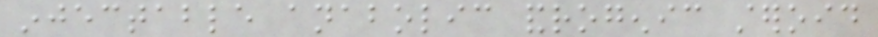injectable anabolic androgenic steroid
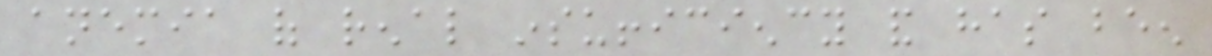anemia of renal insufficiency and has been
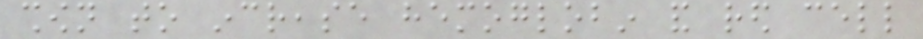shown to increase hemoglobin and red cell
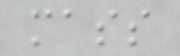mass
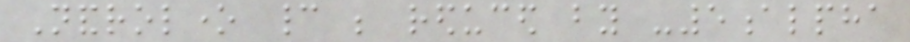Nandrolone cannot be reduced by -5alpha
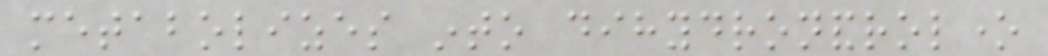metabolizes into dihydronandrolone
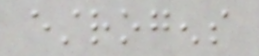estrogens
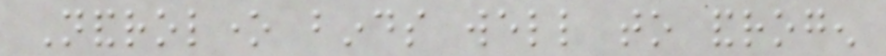Nandrolone binds well to androgen
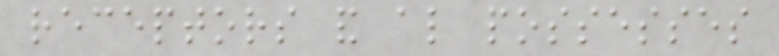receptors and also possesses
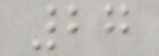27
